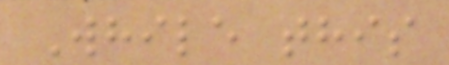While this
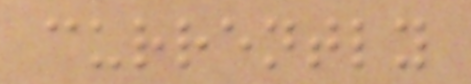currently
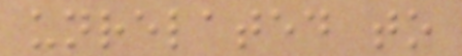unrelated to
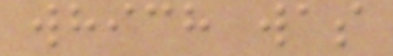which was
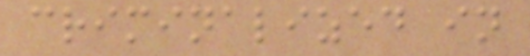criminalized in
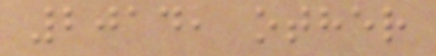2014, other
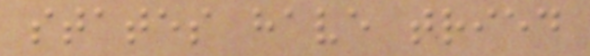states have tried
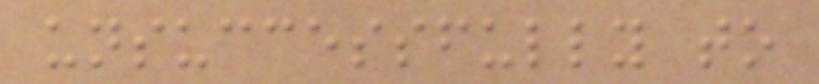unsuccessfully to
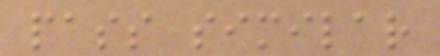pass similar
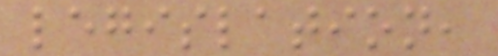legislation,
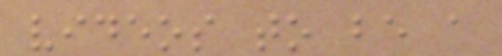videos to be a
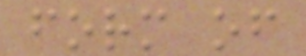form of
